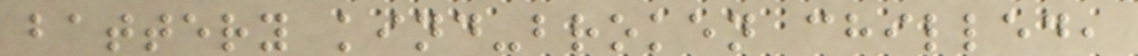battery kind-broken chilled,
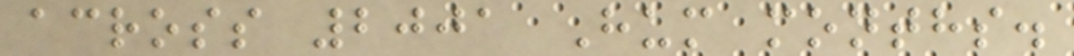across 2001 Hum months.
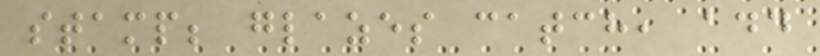stamp; glazes catch, add
